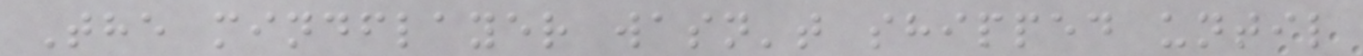The mindflayer wasn't shipped until
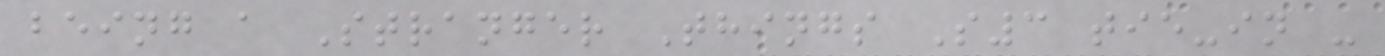being a Stranger Things S3 tie-in -
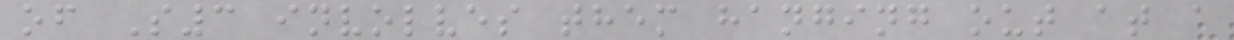of S3 involves them hanging out at a
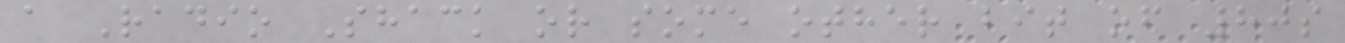a Radio Shack or some other bit of 80s
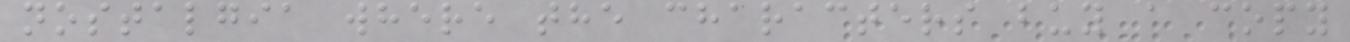nostalgia where the characters buy a copy
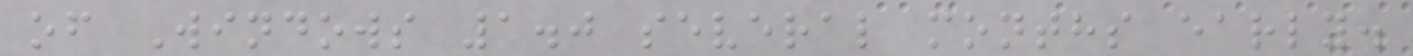of Windows 1.0 several months early.
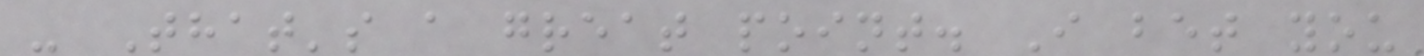- That's a great point. I bet you
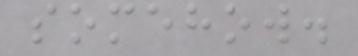somehow.
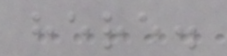here.
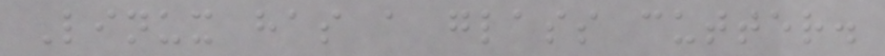Linux has a glass cutter.
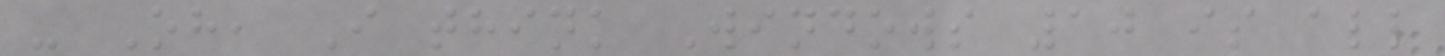- Oh, I think Windows 10 is all
